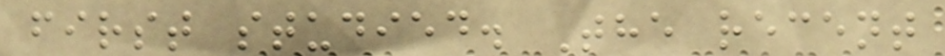first studied. The recent
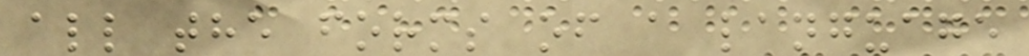all the forms of a language
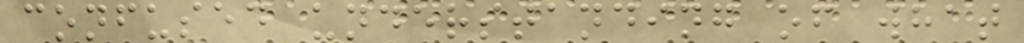confused understanding of what
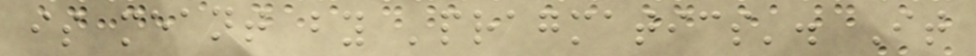is meant by 'pragmatics'. It
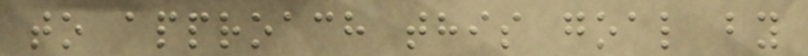to approach this goal by
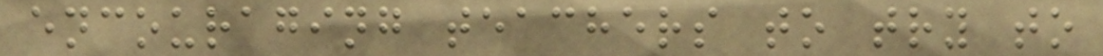encouraging teachers to try to
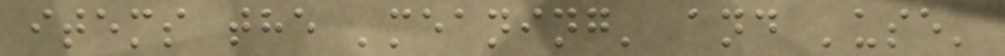items the 'meaning' and 'use'
